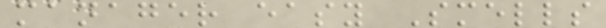manager easy Smells
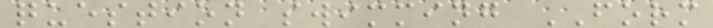question swimming FORM
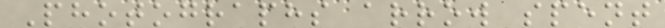Photographs arrow spent
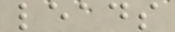leads
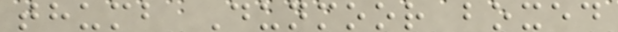thumb Dunmoor boxed
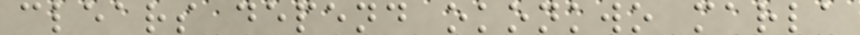clears depend okonkwo marla
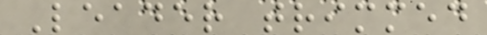Leader trimmed
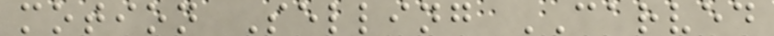motion Selling CARVED
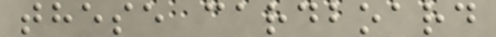these cardboard
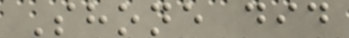Shone did
